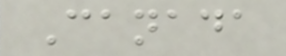Canada
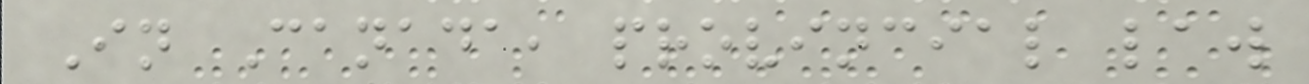In Canada, provincial law
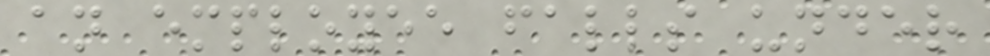an employee falls under
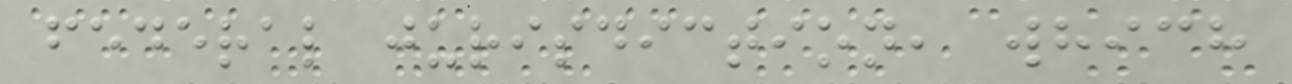federal jurisdiction, which
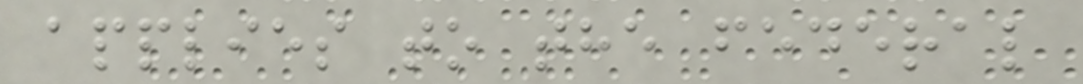applies to the federal
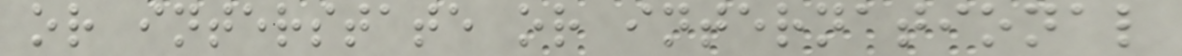or interstate or international
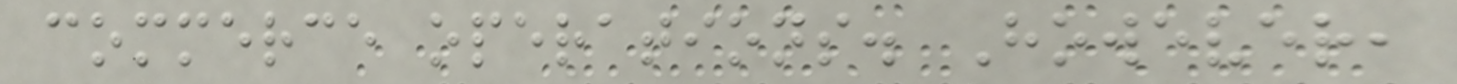commerce operations. However,
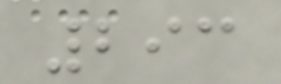293
